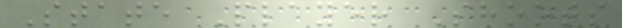State Player Shoots
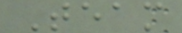Team
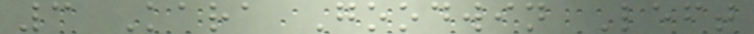3 Kara Goodwin Left
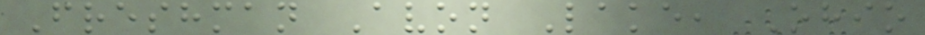Freshman Avon Lake, Ohio
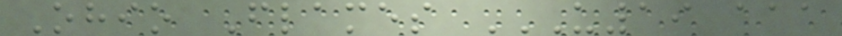Ohio Flames U19 AAA
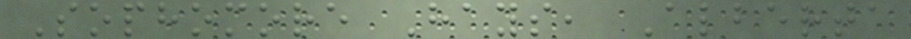Sophomore Hays, Alberta
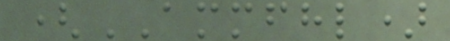(AMMFHL)
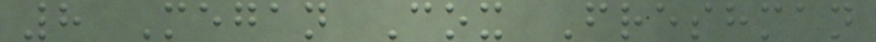8 Megan Cox Freshman
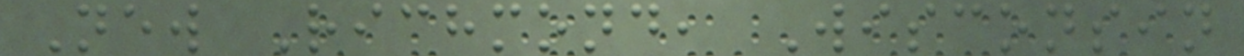New Richmond, Wisconsin
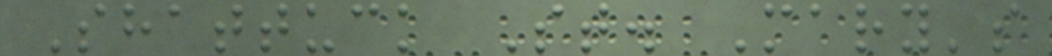Shattuck St. Mary's
